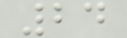24
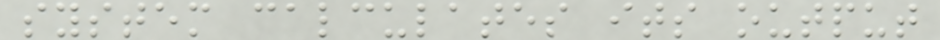system calculates its output
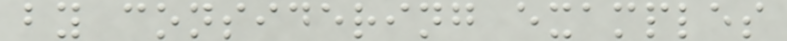by considering examples
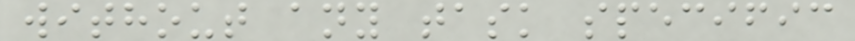without any task specific
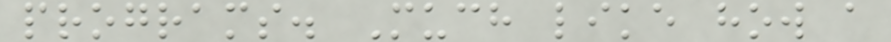programs. Much like how a
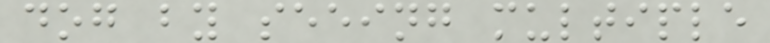dog by seeing multiple
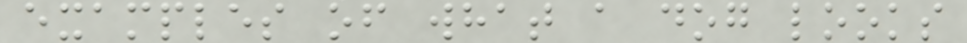examples of what a dog looks
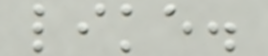like.
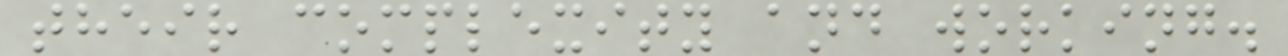their complexity and working.
